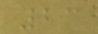23
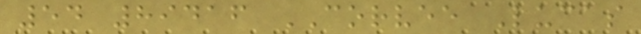54 89416 CORVEE Lucas
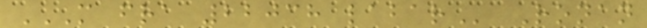M FRA 22038 LABAR Ronan
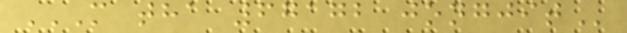M THA 67172 JONGJIT
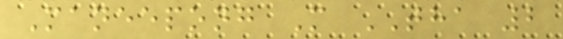Maneepong M THA 2
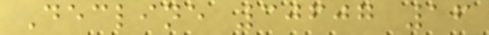Decline 30607 16
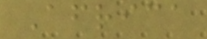Africa
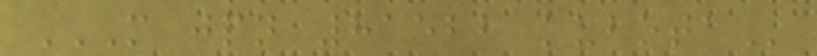M JPN 81522 KUBOTA
